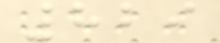829
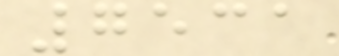7531
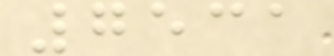7531
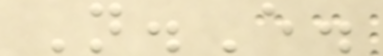N.E.
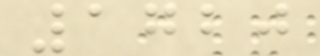1720
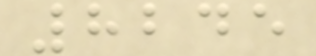8245
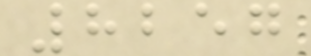8257
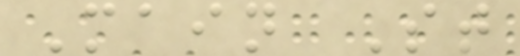Main St
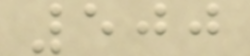500
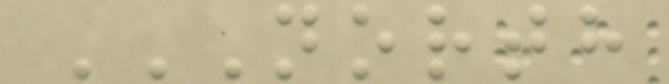NORTH
